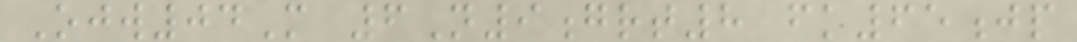Ojw04M 6N9grt8 fk65jp
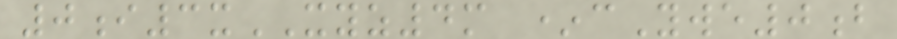0i3xXYZ4m *cYwe0b
